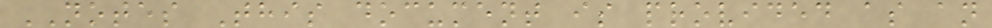NOTES This document is provided as an
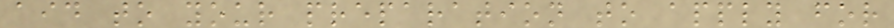aid to your preparation to apply for
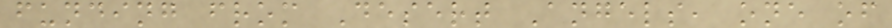funding from Desert Angels, one of
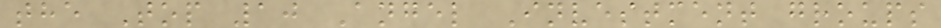the Top 10 Angel Investment groups
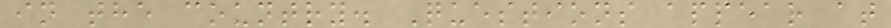in the country. Questions appear at
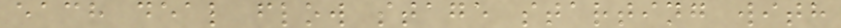each deal flow stage starting with
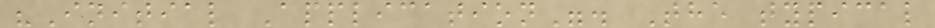"Initial Application". The typical
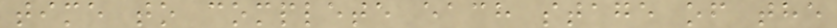time to complete each stage of the
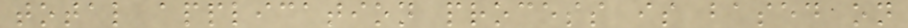total application process is based on
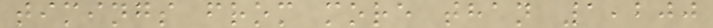timings from more than 1,200
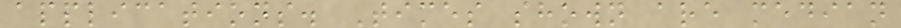applications. Times shown are median
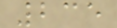235
